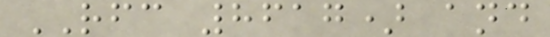RFC 8617) and
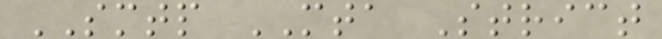SMTP MTA Strict
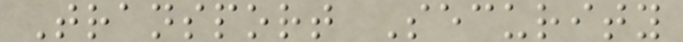Transport Security
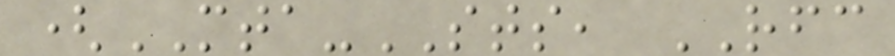(MTA-STS, RFC
